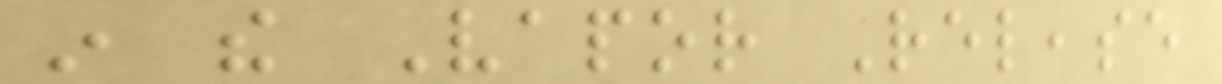in the Vapor Release
